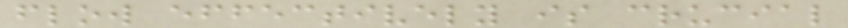flow effectively is crucial
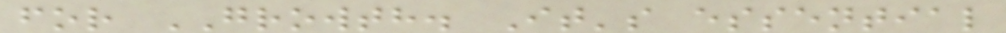for GROWTH. It's essential
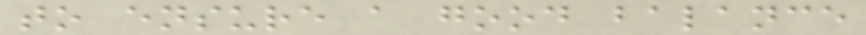to ensure a good balance
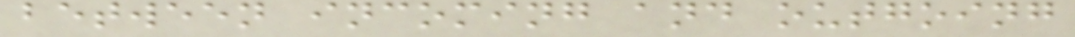between incoming and outgoing
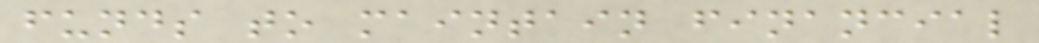funds to maintain financial
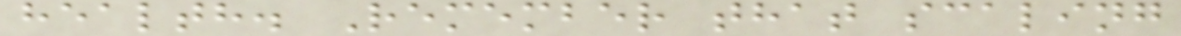health. Remember that scaling
